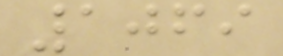1069
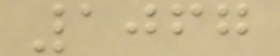1067
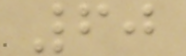60
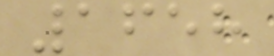1658
